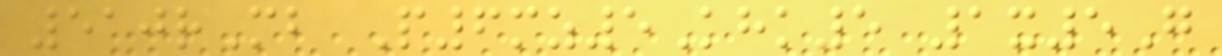510rMb P6mz5Khk5 1x5G
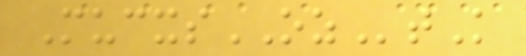MucxsOZtK
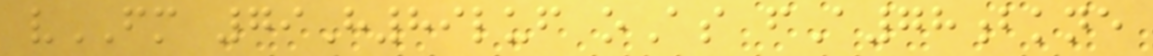vFM 79H89luf oAs fA78bkne
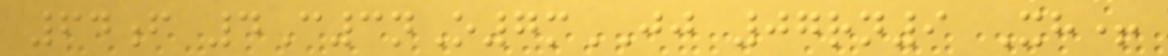64f 4C3nO7mJJ 07rn9 Xh+
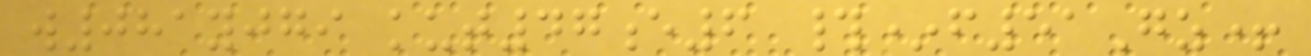w081yjgi kut47e6 #*f51Gz+
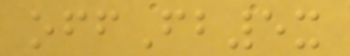offFb5x
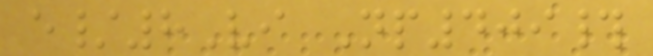e/8Vi Np409#
